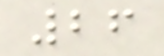26
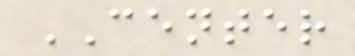CENTER
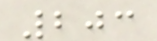203
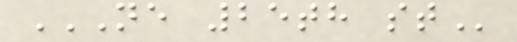NE 25TH ST
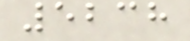5238
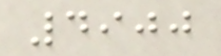4900
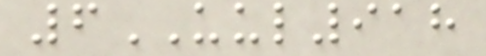6UUL918
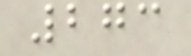273
